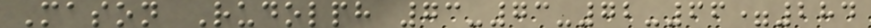Mason Rudolph 73-73-72-66=284
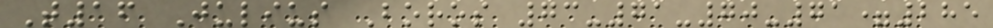T16 Julius Boros 73-71-70-71=285
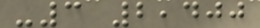-3 2,400
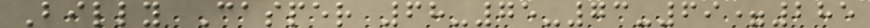Billy Casper 68-75-73-69=285
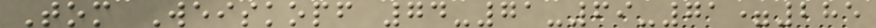Tom Weiskopf 74-71-69-71=285
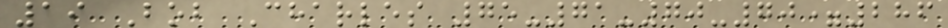19 Bob Charles 75-71-70-70=286
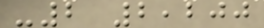-2 2,200
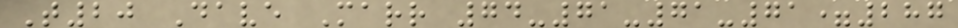T20 Dave Marr 74-71-71-71=287
